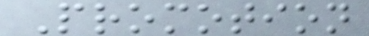Promotion
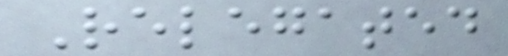Relegated
